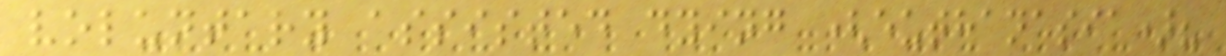voluntary assisted dying (euthanasia)?
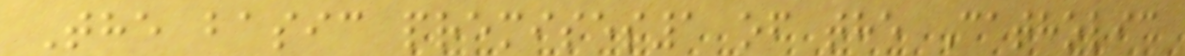The basic premises1 of the Catholic
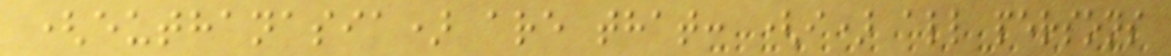(euthanasia) are that: (i) all persons
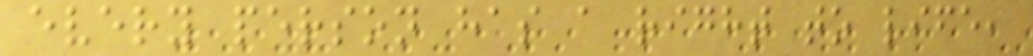every person has a right to life,
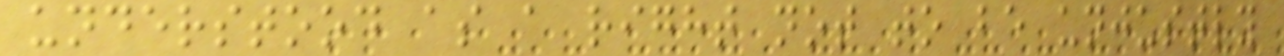understood as a right not to be unjustly
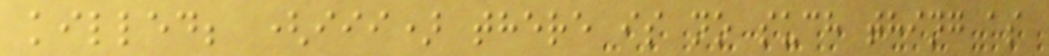killed; (iii) there is no such thing as
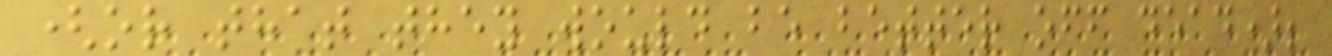(or that they would be better off dead);
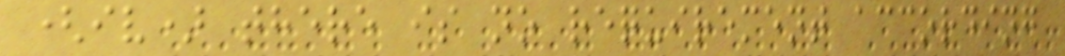(iv) there is no requirement according
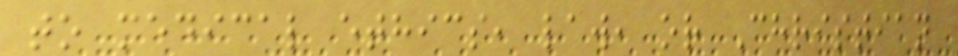to medical ethics, law, or Christian
